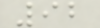92
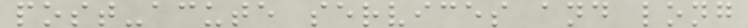post-acute services and long
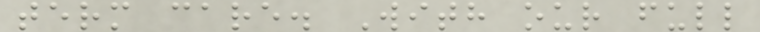term care. With our full
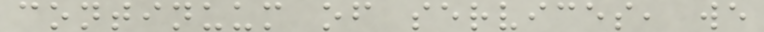continuum of services, we
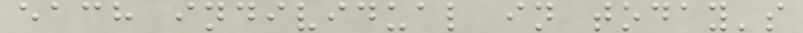each individual in today's
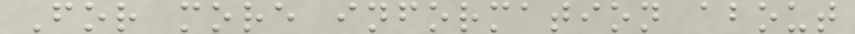For more information about
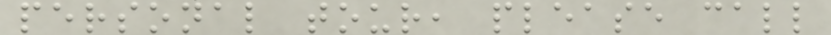personal tour, please call
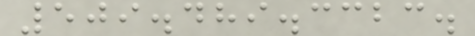509.489.3323.
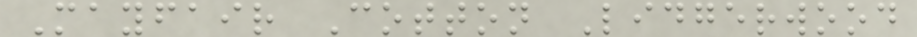Mayfair Cotton Lidgerwood
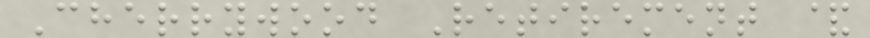Cherrywood Retirement &
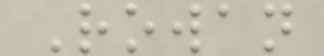Rowan
